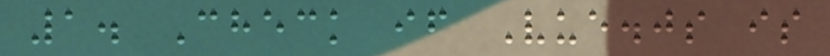1. Check if Vue.js is
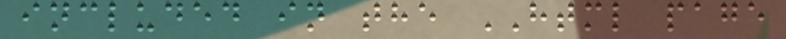included in the HTML page
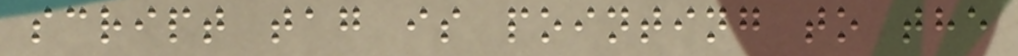script tag is pointing to the
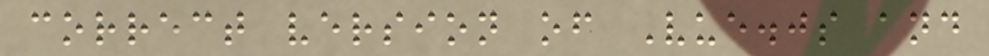correct version of Vue.js and
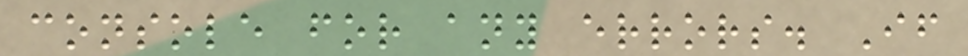console for any errors. If
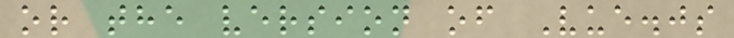or the version of Vue.js
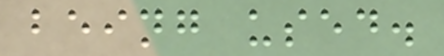being used.
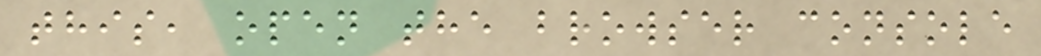this, open the browser console
